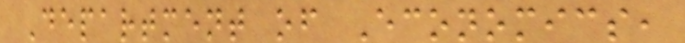Department of Economics,
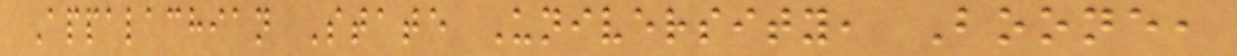Appalachian State University, Boone,
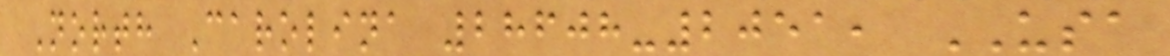North Carolina 28608-2051, USA
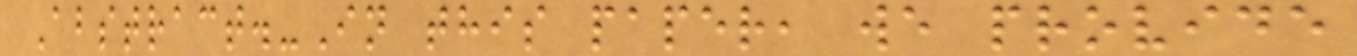Abstract.-In this paper, we provide
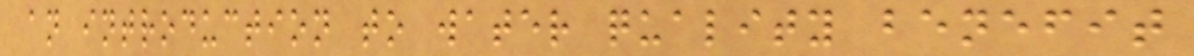an introduction to water quality benefit
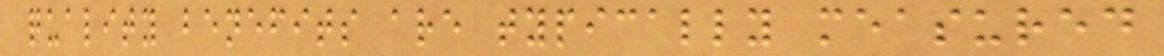quality benefits are typically measured
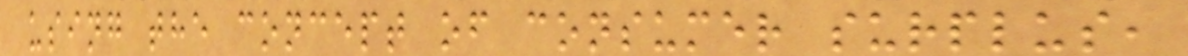using the concept of consumer surplus,
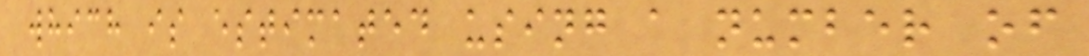which is estimated using a number of
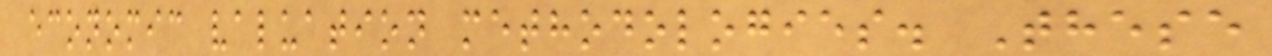economic valuation methodologies. These
